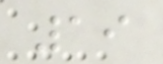19
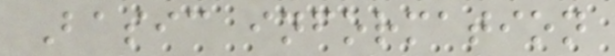Basic information
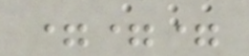===
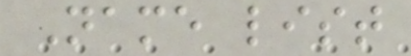Name list
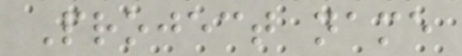Project name
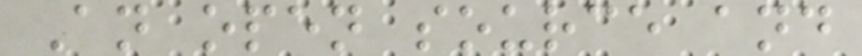An open source and
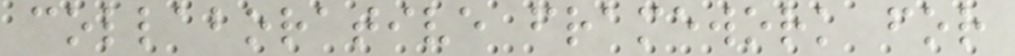collaborative framework for
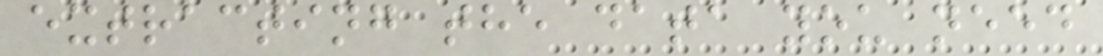extracting the data you need
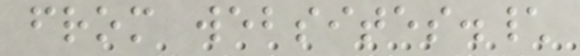from websites.\
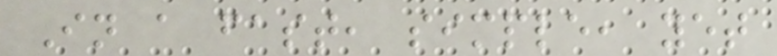In a fast, simple, yet
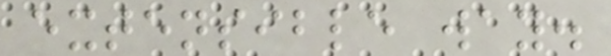extensible way.
